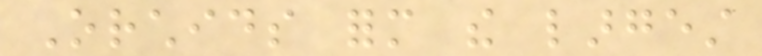Orchids form the largest
